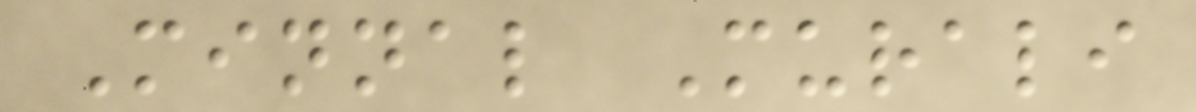Minnal Murali
